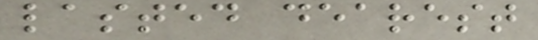lasted dearest
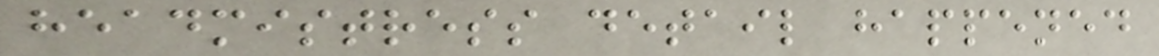headmistress detail happened
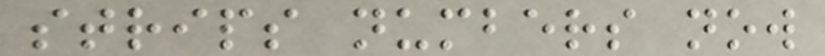strips numbers now
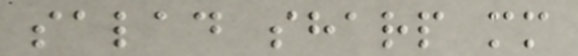salad sharp mm
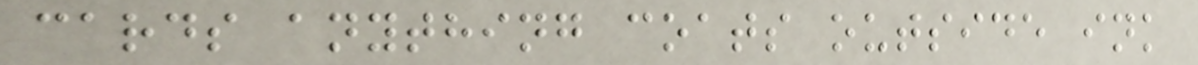cards anything coats outside ink
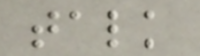talk
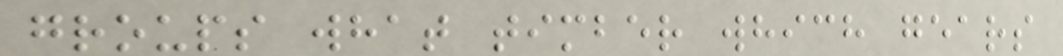groups what timber which gears
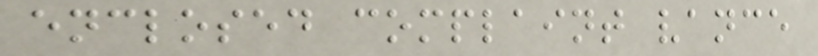enclosed complaint vance
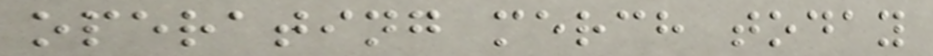operating merch today
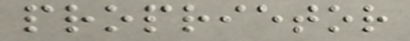proprietor
